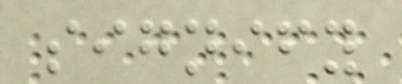signify
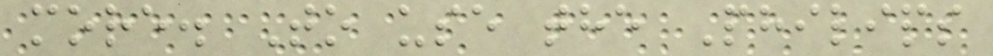more. To use the Philips
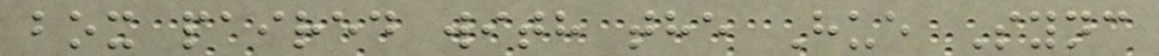box paired with the Hue Sync
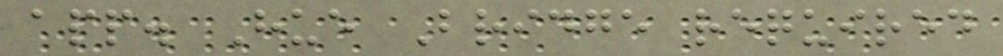app. Hue Bridge required
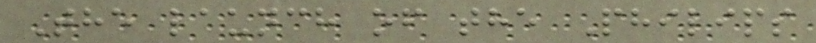The launch of the Philips
